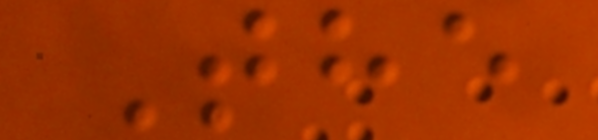The
